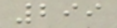299
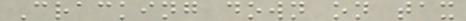Cracking down on tax
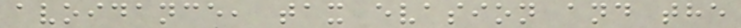avoidance, tax evasion and the
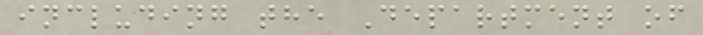including the Department of
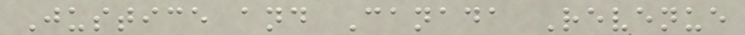Justice and Canada Revenue
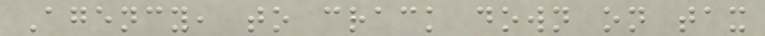Agency, to crack down on tax
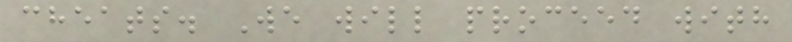cheats. We will proceed with
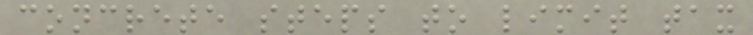concrete steps to limit tax
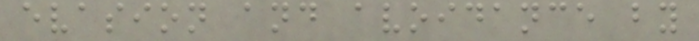evasion and avoidance by
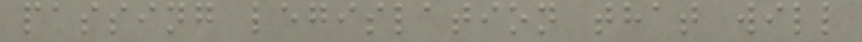passing legislation that will
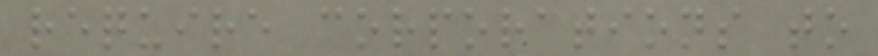require corporations to
